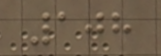108
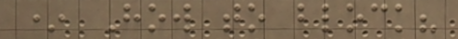* How to block?
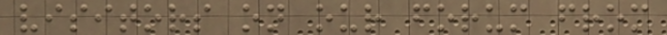visitors on our forum from
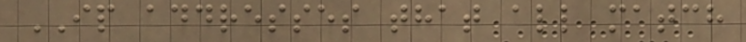IP addresses that all match
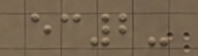ec2-
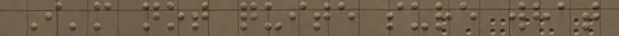I'm not quite sure what
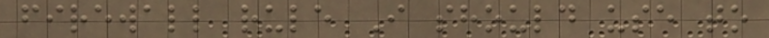firewall rule I should use to
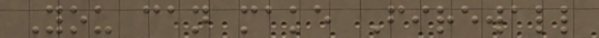You can make Firewall
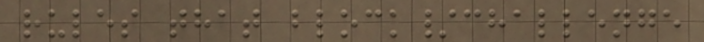rules that block/challenge
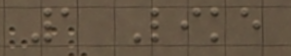1 Like
